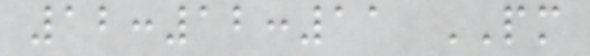12:12:11 PM
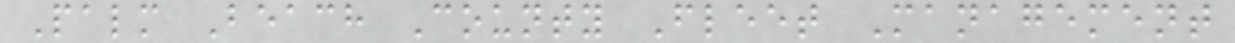Palm Beach County Fleet Management
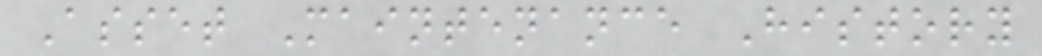Asset Maintenance History
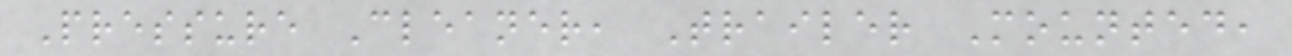Pressure Cleaner, Trailer Mounted,
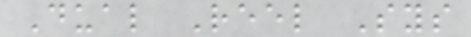Dual Reel Sys
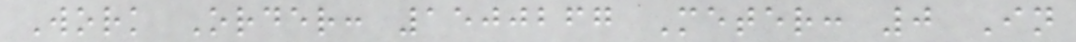Work Order: 1500267 Meter: 0 In
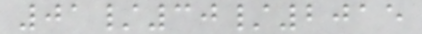01/30/2015
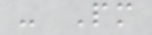- Pm
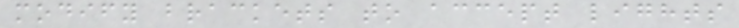modify brackets to accept lights
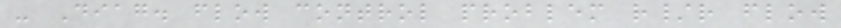- Diag. flow control problem r/r flow
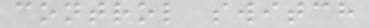control switch
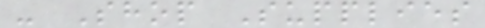- Shop Supplies
